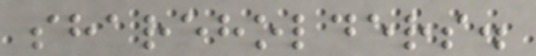shareholders.
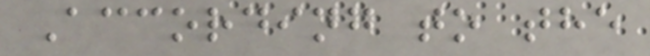According to the
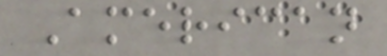American
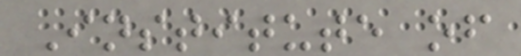Institute of
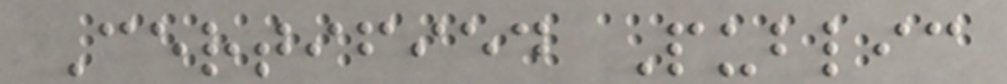Certified Public
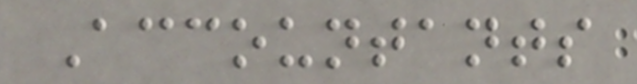Accountants
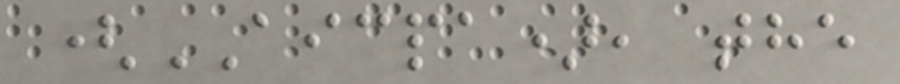(AICPA), the
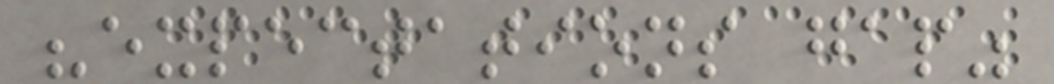"expectations gap"
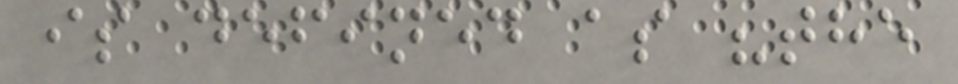is defined as "the
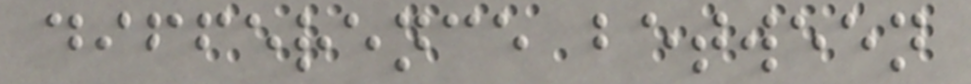difference between
